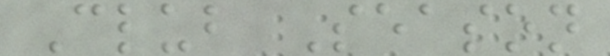Club Season
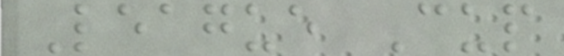League Cup
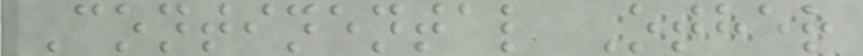Continental Other
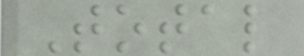Total
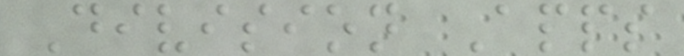Division Apps
